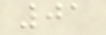01
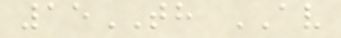15TH AV
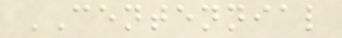CENTENNIAL
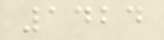1424
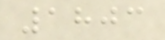1803
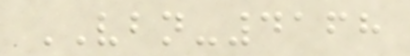VBN-4168
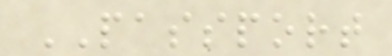PASSPORT
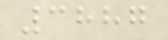3887
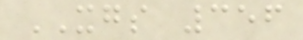XGS 356
